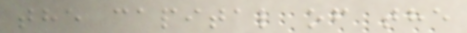the capital of the
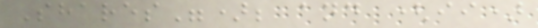Shares"); and (ii)
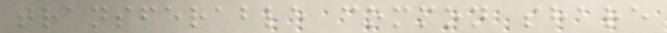transferable common share
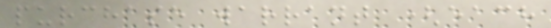purchase warrant (each
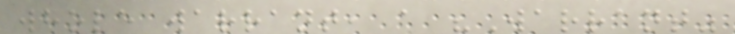whole warrant, a "Warrant"
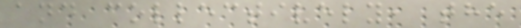and collectively, the
